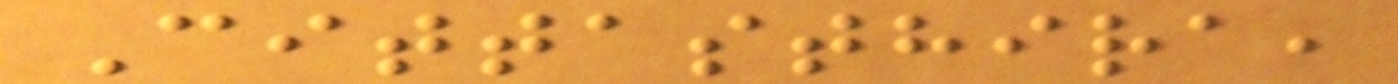Cittasthira,
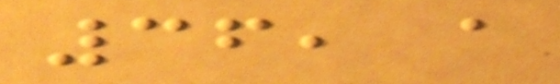36, a
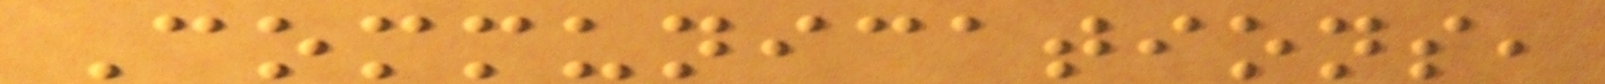Communications,
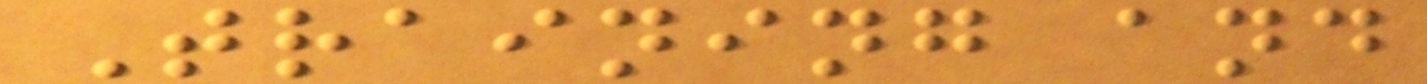Training and
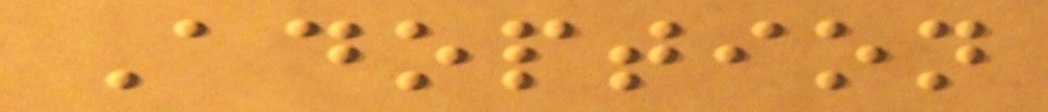Adoption
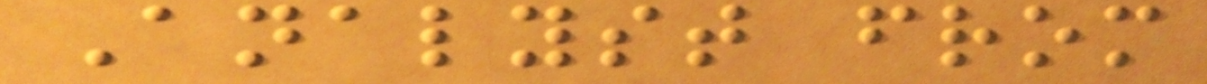Analyst from
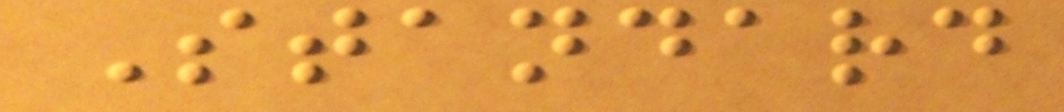Standard
